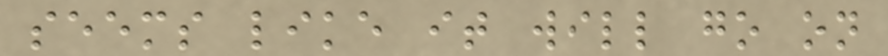seems like it will go on
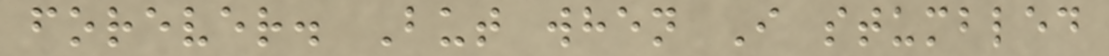forever. But when I stumbled
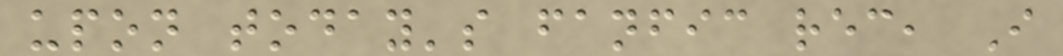upon today's fanfic rec, I
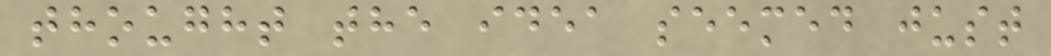thought the idea seemed just
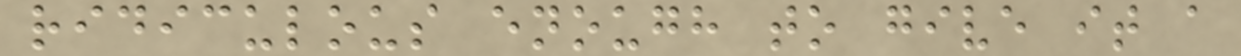ridiculous enough to give it a
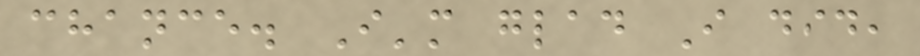chance. I'm glad I did,
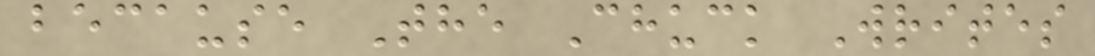because The Chuck Writes
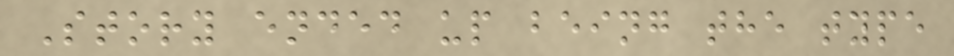Story ended up being the type
